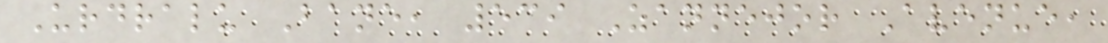Urdralu Bane, 539 Zannejor Avenue,
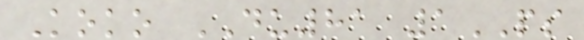Koko DU81 1PS
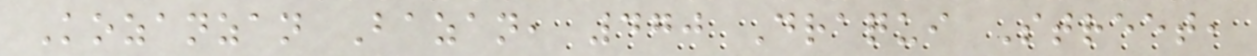Kozanzan Bazan, 470 Draqui Street,
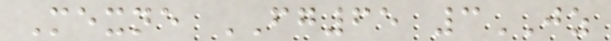Mexne FG65 3JZ
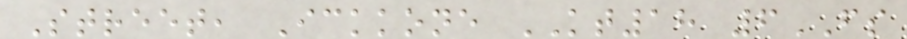Street, Ickkone KT18 6FS
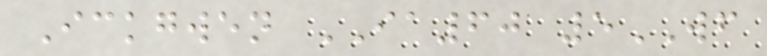Ickgwen IA60 5WF
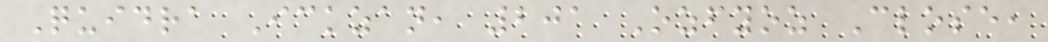Quidra Ickzan, 201 Ozfyoz Close,
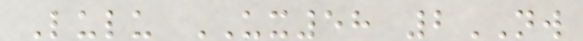Lulu UX58 2NW
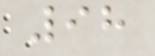98
